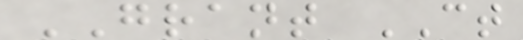GRANT CT
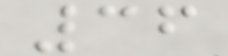36
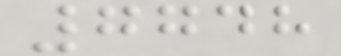7748
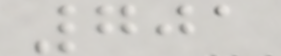701
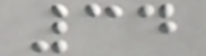34
